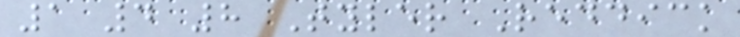1 4 8 Tyler Reddick
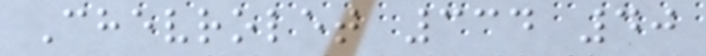Chevrolet 334 40
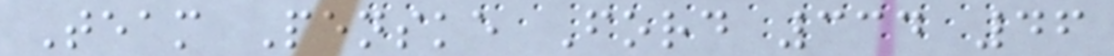Team Penske Ford 334 46
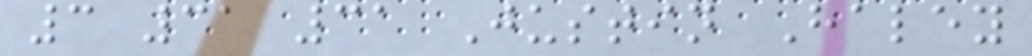3 31 31 Justin Haley
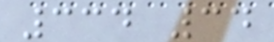334 34
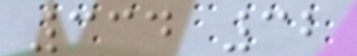334 32
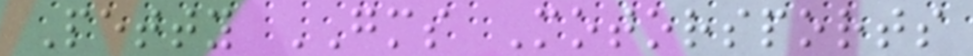Petty GMS Motorsports
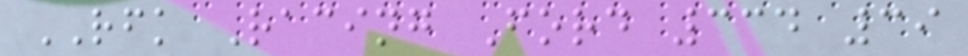RFK Racing Ford 334 39
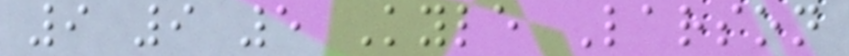9 9 5 Kyle Larson
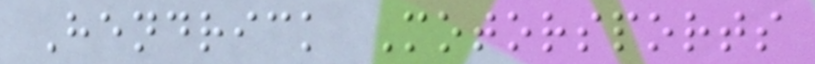Hendrick Motorsports
